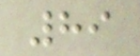89
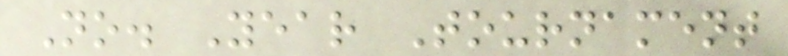No. Year Tournament
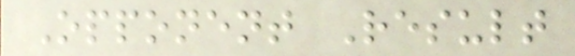Opponent Result
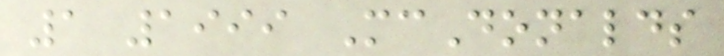1 1999 McDonalds
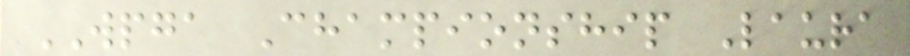WPGA Championship Laura
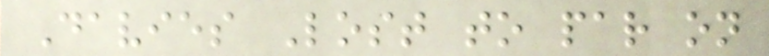Davies Lost to par on
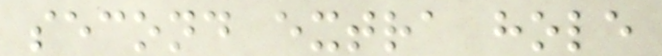second extra hole
